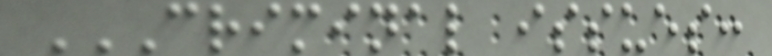CRIMINAL ISSUES:
